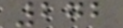272
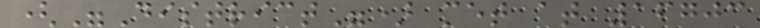("District") met at 16703
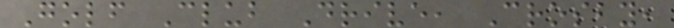Golf Club Drive, Crosby,
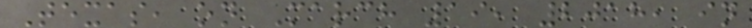Texas, on March 19, 2018, in
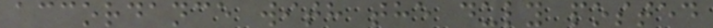accordance with the duly posted
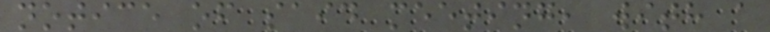notice of said meeting, with a
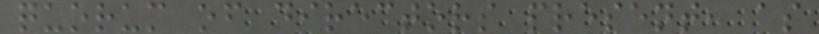quorum of directors present, as
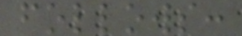follows:
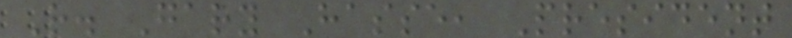R. Gary Hasse, President
